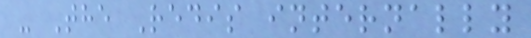- The Redis internally
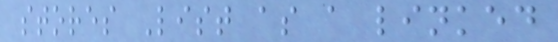stores List as a linked
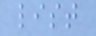list
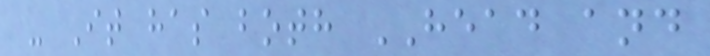- It has both HEAD and
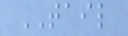TAIL
